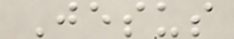Jesus
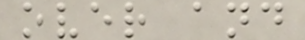over and
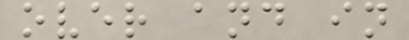over and in
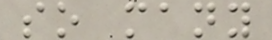so many
